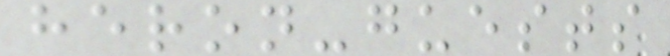heron-guests
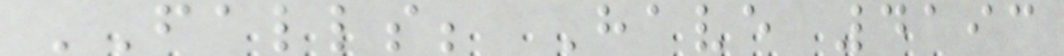FALLS; Have 4193
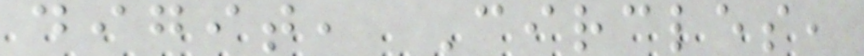digit, Circles,
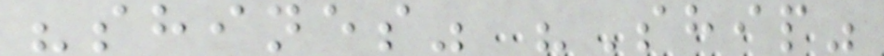"shines" "Ship"
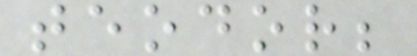teodor;
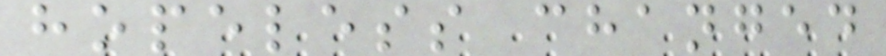hopeless changed
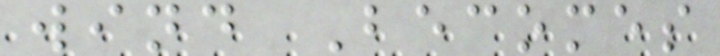wind Becomes
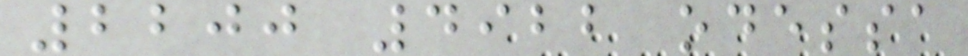2200 4922 odessa
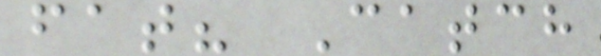fat? Catch
